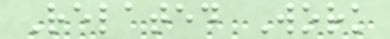Related Work
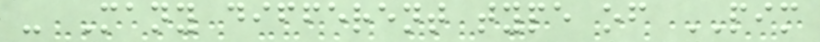- Many different type of PIM
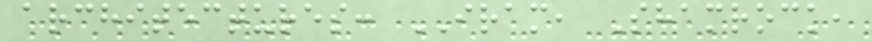architectures: IRAM, Shamrock,
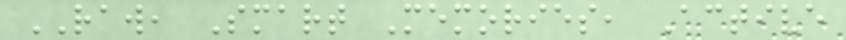RAW, Smart Memories, Active
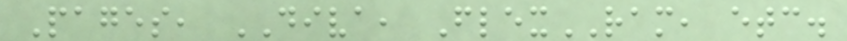Pages, DIVA, FlexRAM, etc.
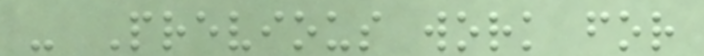- Previous work for
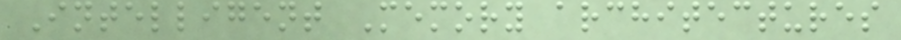Intelligent Memory architectures
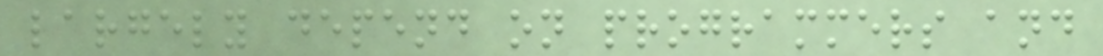largely depend on programmers and
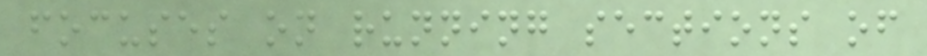focuses on running sections of
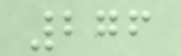276
